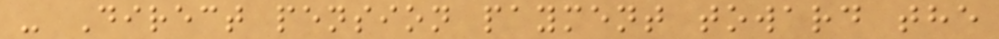- Direct pension payment toward the
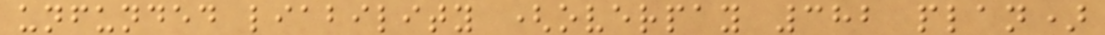unfunded liability (overpay 382 plan)
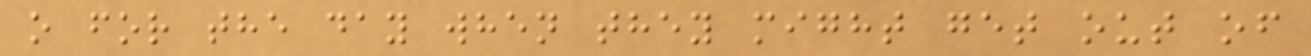o for the day when they might get out of
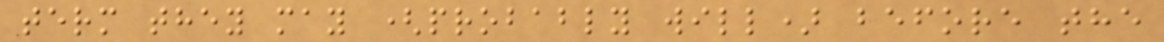term they may (probably will) before the
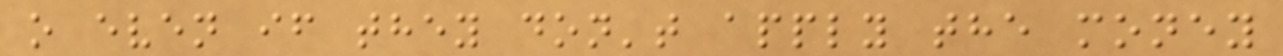o even if they don't apply the money
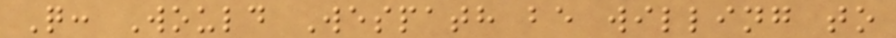Q: Would Wespath be willing to
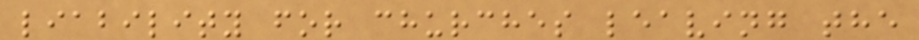liability for churches leaving the
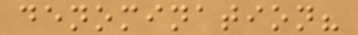denomination?
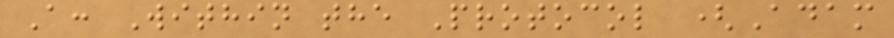A: Within the Protocol (Adam
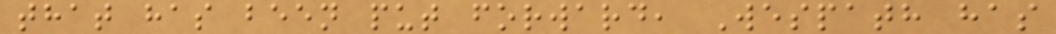that has been put forward, Wespath has
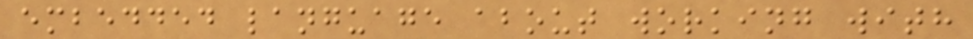embedded language about working with
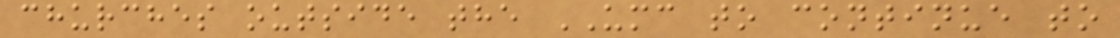churches outside the UMC to continue to
